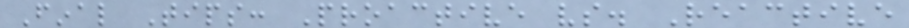Final Tips: Proactive vs. Reactive
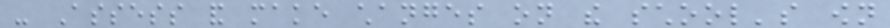- Assess and make changes on the school's own
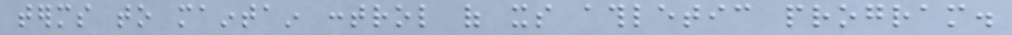terms to maintain control of its athletic program.
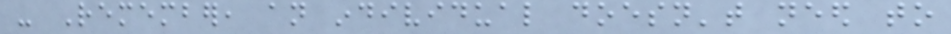- Remember, an individual doesn't need to
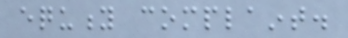equity complaint.
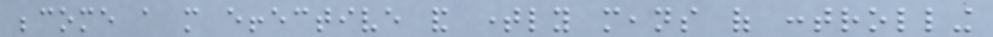become a more effective and timely means of controlling
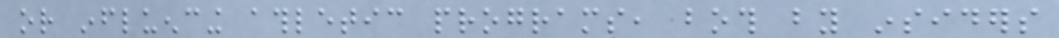or influencing athletic programs, both by insiders
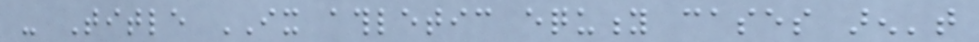- Title IX athletic equity cases aren't
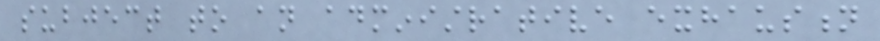subject to an administrative exhaustion
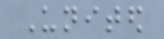United
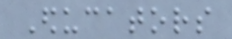Educators
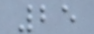25
